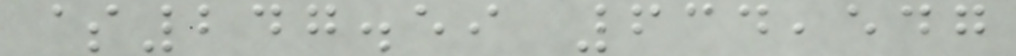$247.59 634,547
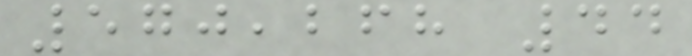570,268 44
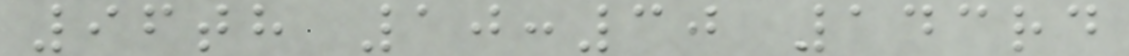96th 10:30 143rd
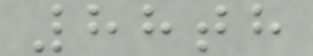88th
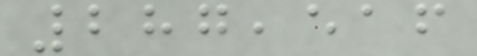287,516
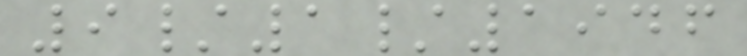9/1/1946
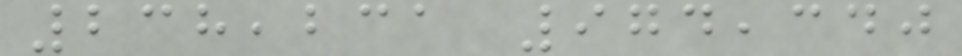238,231 974,340
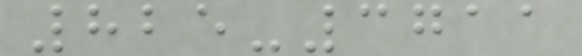825-3711
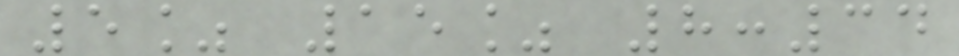5% 15% 8:34
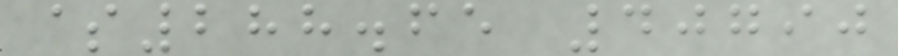$288.65 40790
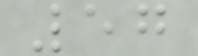57
